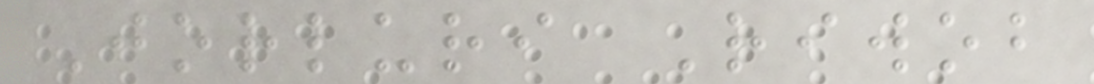Jorluri Riwob
